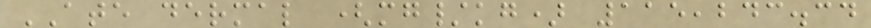ATE dermal (mg/kg) 115,243.34
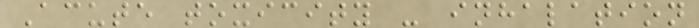Acute toxicity - inhalation
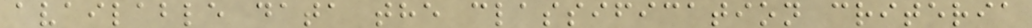available data the classification criteria
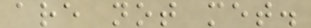are not met.
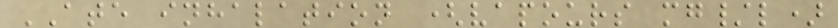ATE inhalation (vapours mg/l)
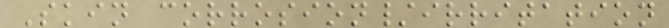Skin corrosion/irritation
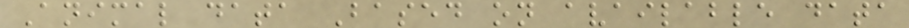Animal data Based on available data
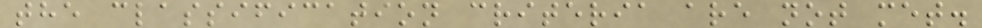the classification criteria are not met.
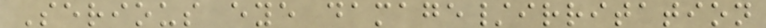Serious eye damage/irritation
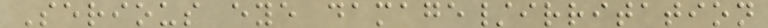Serious eye damage/irritation
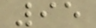95
